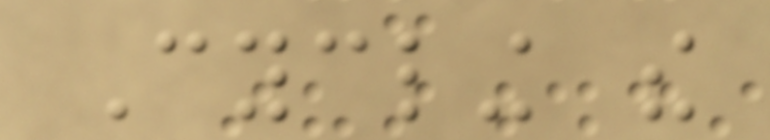Cycling the
